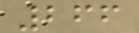266
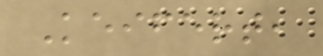Keifert,
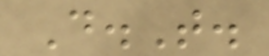D.T.
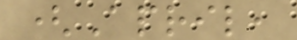(April,
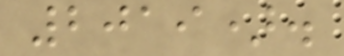2019).
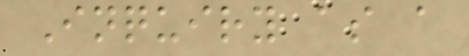Inquiry as a
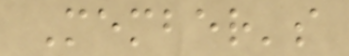Member's
